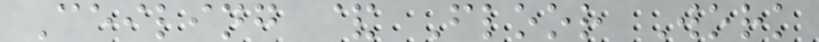Ceiling & Floor Work
